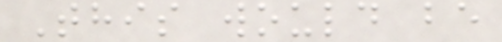This would be
